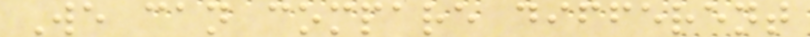We can compare different
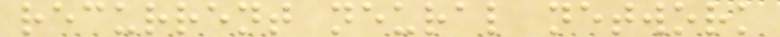recurrent neural network
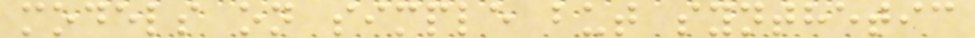models on simple but synthetic
